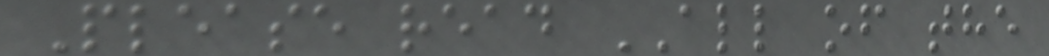Please read ALL of the
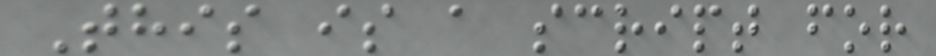This is a script for
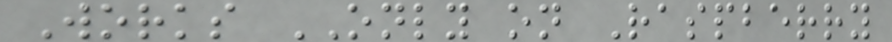Works ONLY on Raspberry
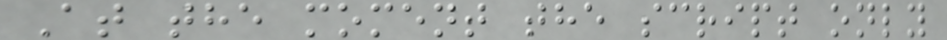At the moment the script only
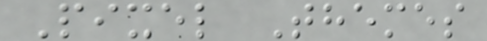Pixel Themes
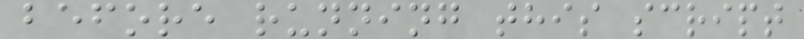before running this script
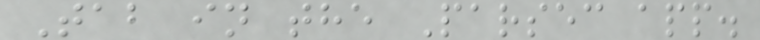Tab in the Parsec app.
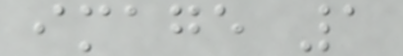image 1
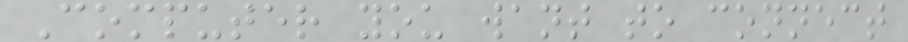Computer you want to connect
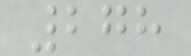278
